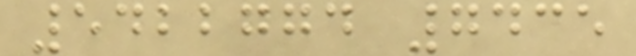5422774 7435
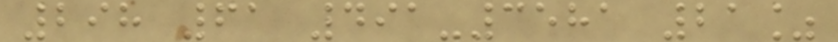298 61 491-3581 21%
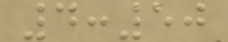4:50
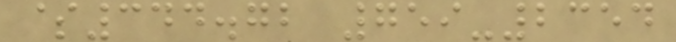$344.72 759-2354
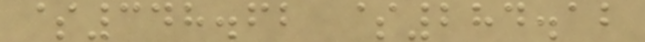$348.62 $284.12
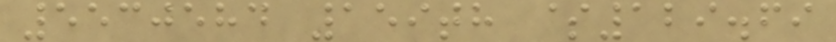5530584 159th $129.69
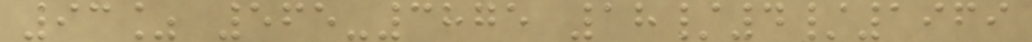93% 565-3875 18/4/1969
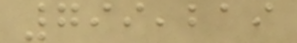799,219
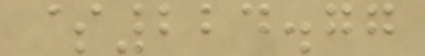$224.77
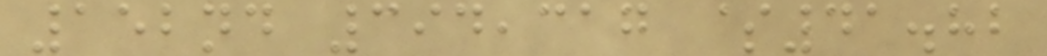152nd 394,317 $41.82
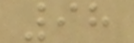98
